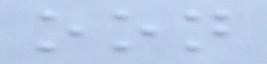oon
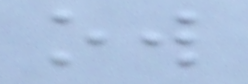ow
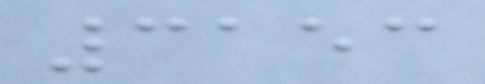3153
